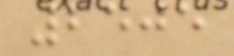2505
